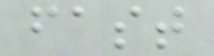fast
